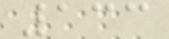133
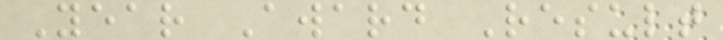Year Award Result
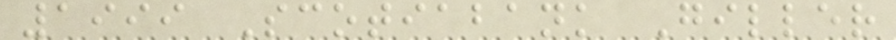1999 Scotiabank Giller
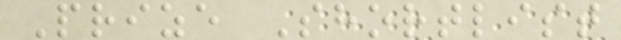Prize Shortlist
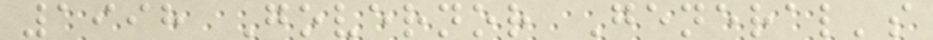1998 Governor General's
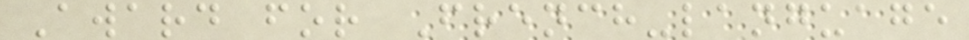Award for French-language
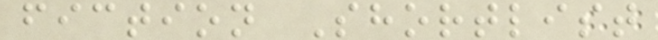fiction Shortlist
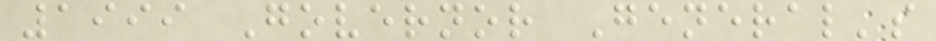1999 Governor General's
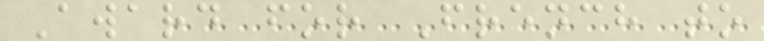Award for French to
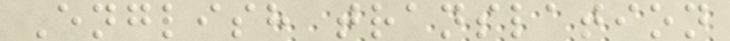English translation
